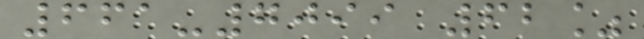661-7099 62%
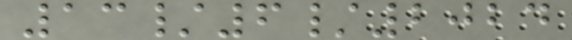13/6/2024
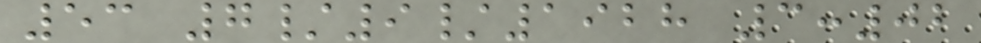53 7/9/1928 3:02
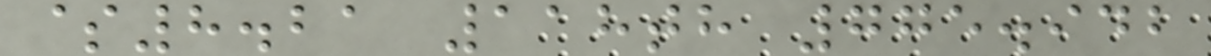$8.21 118th 775.942
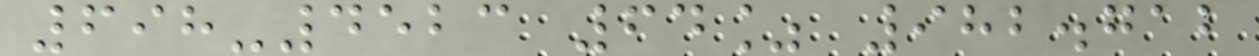698-4523 64% 982.712
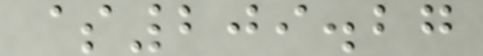$209.27
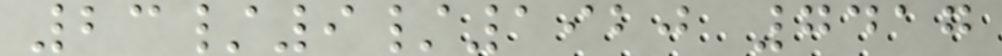23/9/1920 7417
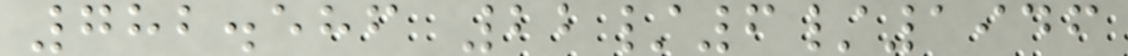782.586 22/6/1946
